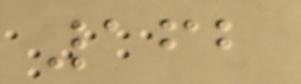162
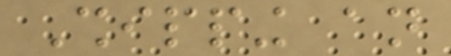Shipping an
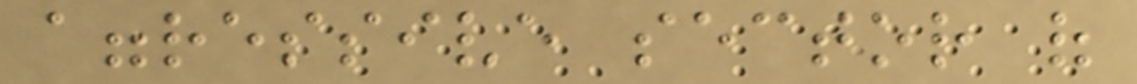aggressive sector of
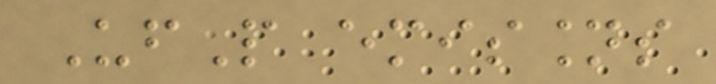UfP emissions
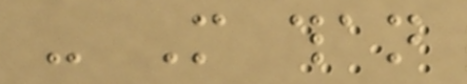- More than
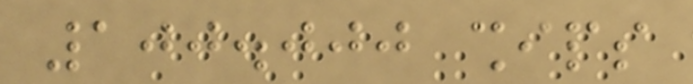100.000 ships
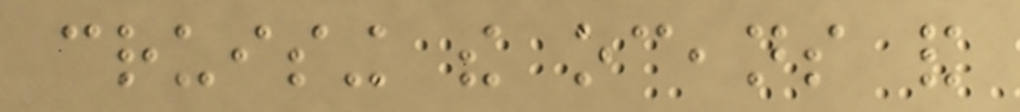cruising the oceans and
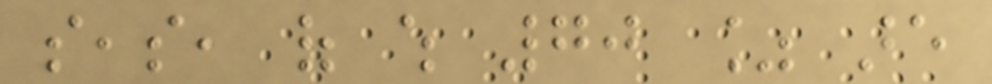seas, of which 70 % are
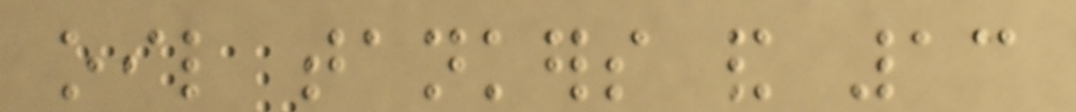oil tankers and 13
